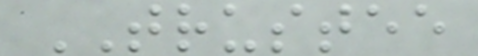TRUSTEE
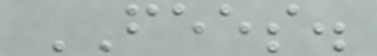FEES.
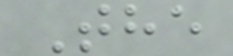The
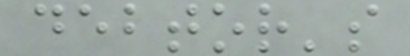debtor's
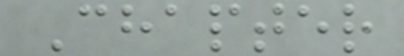Chapter
